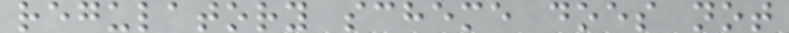regulatory scheme does not
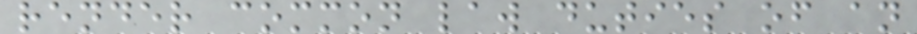render common law duties of an
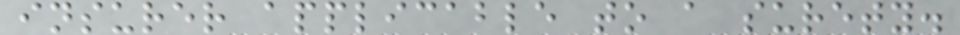insurer applicable to a surety.
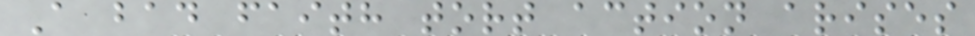A bad faith tort action arises
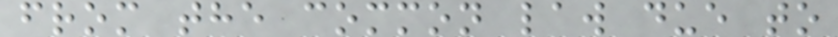from the common law due to
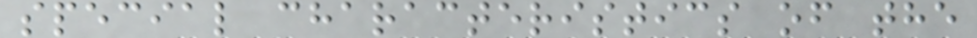special characteristics of the
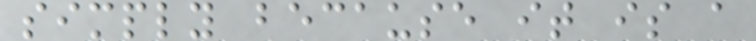simply because it is a
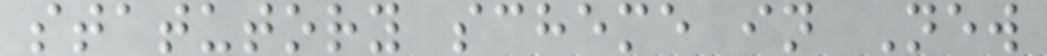statutory scheme in New
